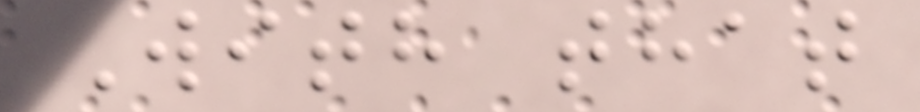With that
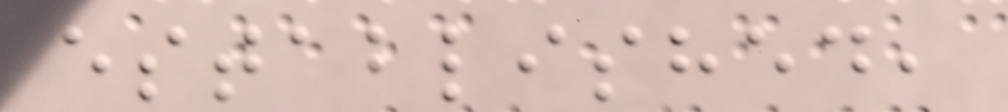established,
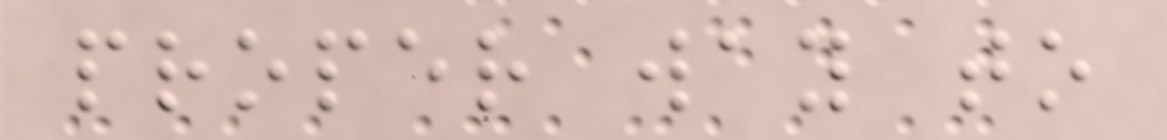proper way to
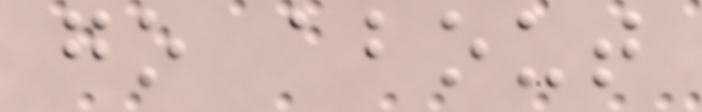go about
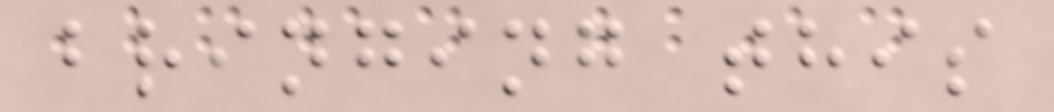bringing this
